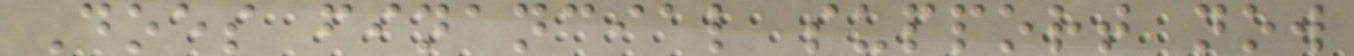Does financial support now
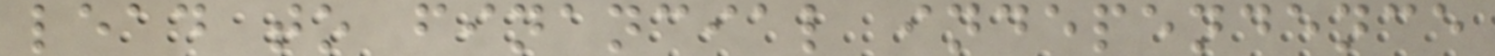lead to financial independence
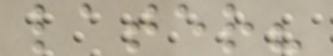later?
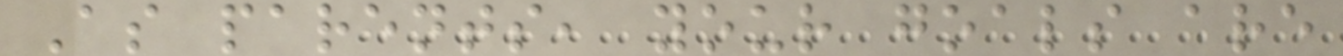As parents, your goals are
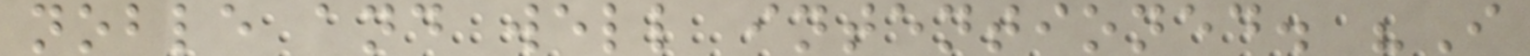noble and well intentioned. "I
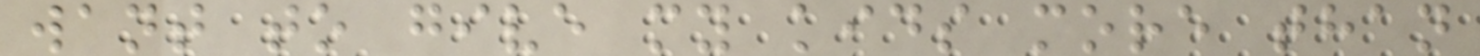want to give my kids more than
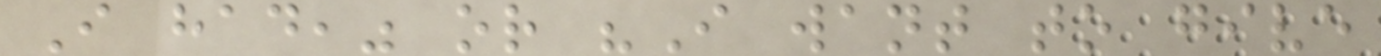I had," or "I want to give
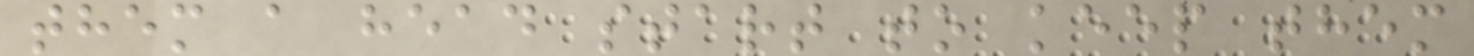them a head start to keep them
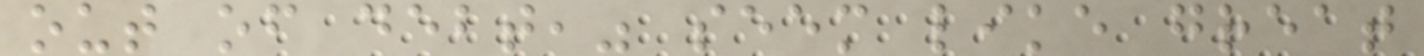out of debt," seem like great
